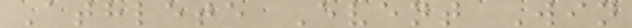Athlete Event Win
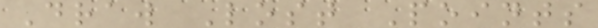Draw Lost Points
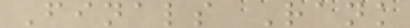Finals Rank
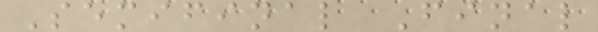Semifinal Final
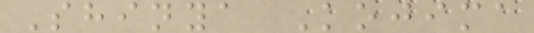Shinya Kojima
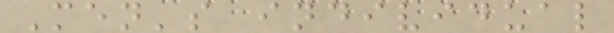Men's individual
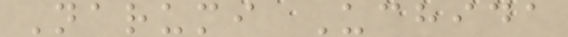Narumi Uchida
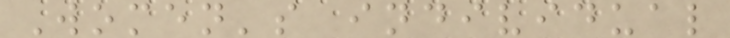Women's individual
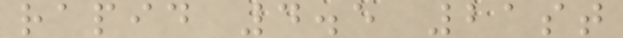rapid 4.5 21st
